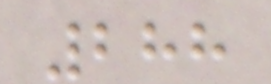288
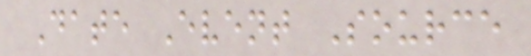Date Event Source
